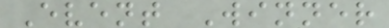Event Winner
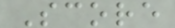Score
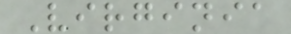Virginia
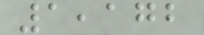1,172
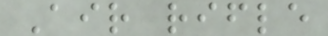Air rifle
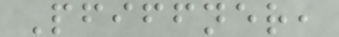Pfiffner,
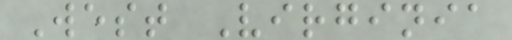West Virginia
